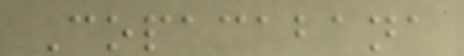Copacabana
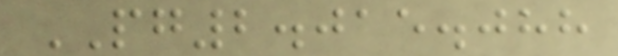PG2.015.088
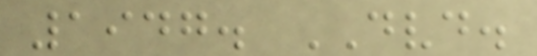1947. DVD.
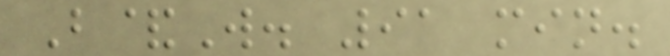B&W. 91 min.
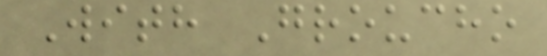With Groucho
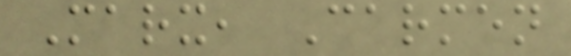Marx, Carmen
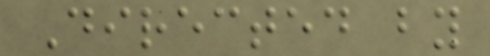Directed by
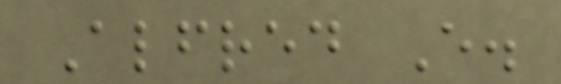Alfred E.
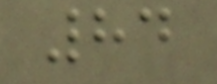84
